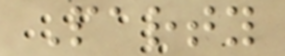Party
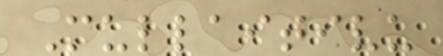Mullaitivu
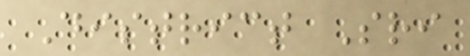District Sri
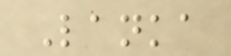Lanka
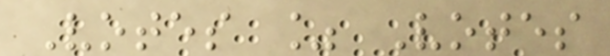Votes % Votes
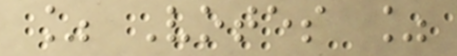% Votes %
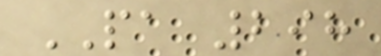PA 298
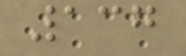137
